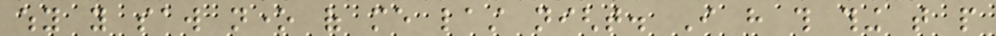why you saw none of me last night. I have this thing that people
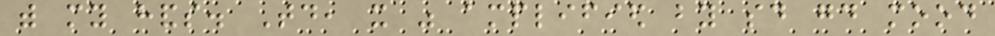with my hands. Today, it was amplified by said good mood
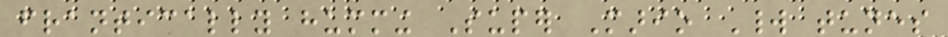frantically humming Super Mario World tunes
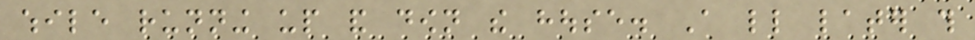while running up and down the house. A little later this
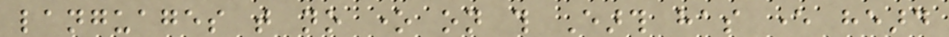languages that no one on this Earth has ever heard
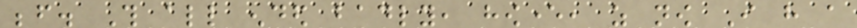before. This all ended badly, however, as now I have a
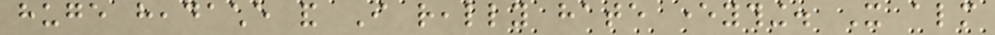huge headache and I really hate everything. It almost
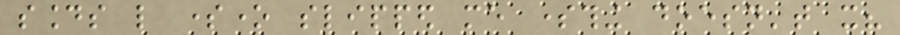sounds like someone slipped me something doesn't it?
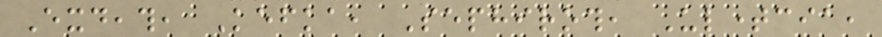Exdeath, Kefka, Sephiroth, Ultimecia,
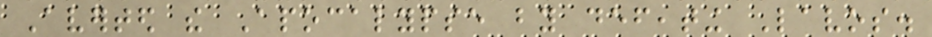Averted the Apocalypse by defeating Lavos.
